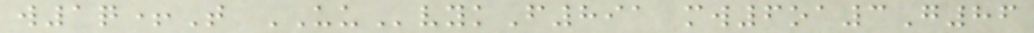w1q+T UUvykF891 mw6oa3G86
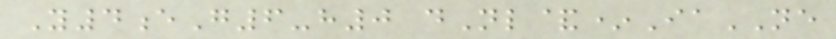Y4eG6-h0 dNl&*IaNE
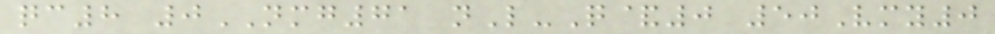qc8 0NMG71 nL-Q&0 50Vmy0
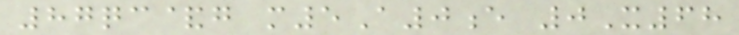87qc&g m5A0e 0X68
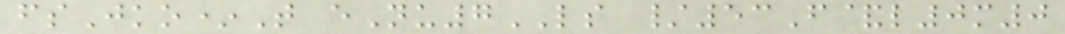fsJko*T eNu7LS /53F&l0m0
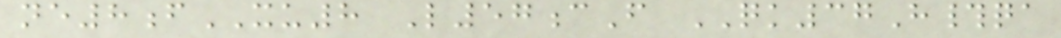ne8fXU8 L57cF QK37H#qa
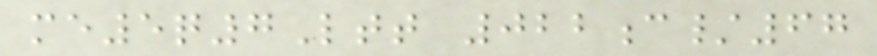me5q7Ltt 022c/67
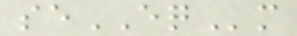seEQm
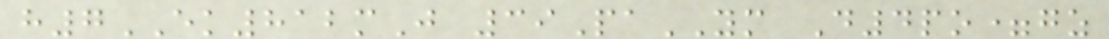h7EK812mJ 39PaYM D4po=gz
